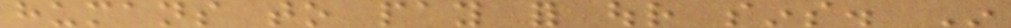humans to pay for our sins. In
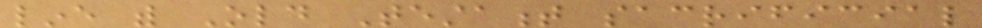line with Old Testament sacrificial
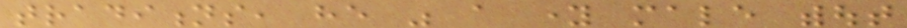traditions, he was a young male without
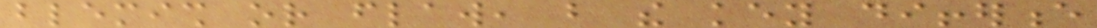blemish or flaw, but the key difference
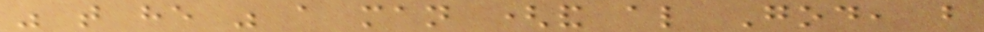was that he was a man (and also God, but
